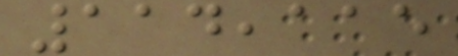114,115
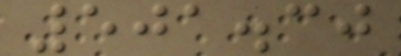501.30
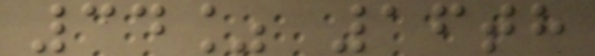34% 16th
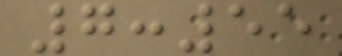7:55
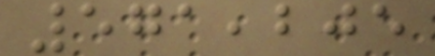571,205
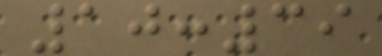10:39
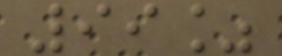99%
